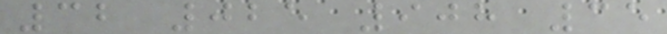32 025 908 35
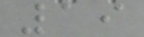19
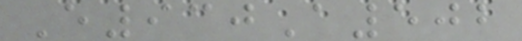E930A502
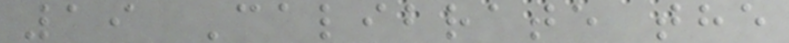19 Calibrate the
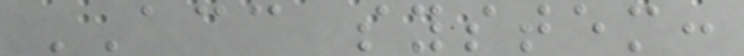ACC system:
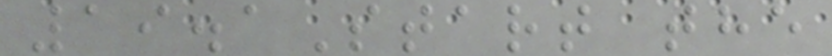19.1Start the
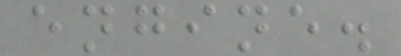engine.
